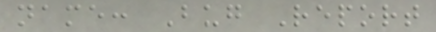name: Bug Report
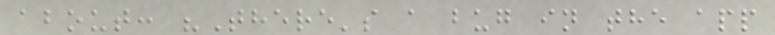about: "There's a bug in the app
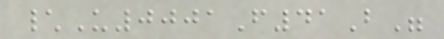\U0001F41B"
